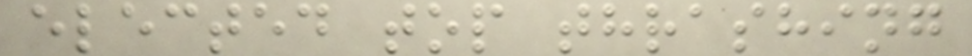elected top thrashing
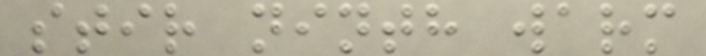stir ninth warm
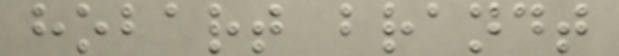hobart brandt
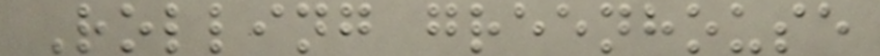Rolling greenhouse
